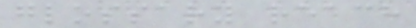glossary reach
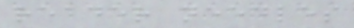reader needles
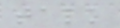talk
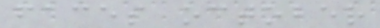faces october
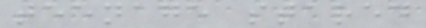teenage stared
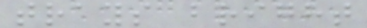trays bright
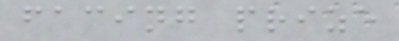facing prize
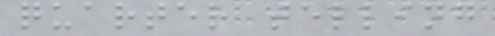quarter telling
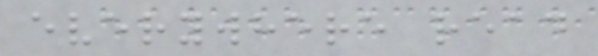everywhere read
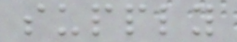supply
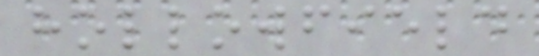hollowfield
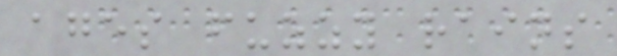ages fuzzy rains
